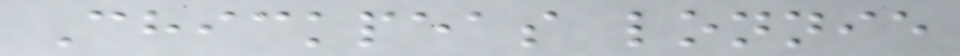Chickpeas lonnie
